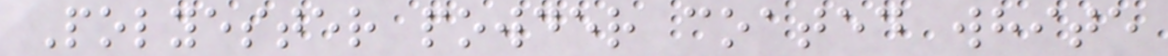Polyester powder coated white
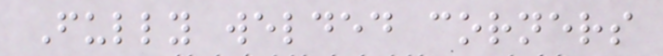Fully welded corners
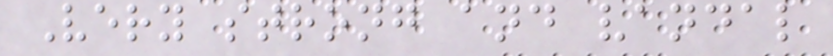Very strong and vandal
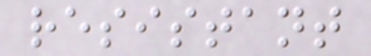resistant
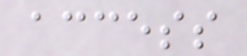access
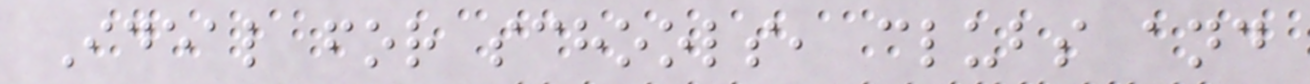Ideal for schools, clubs and
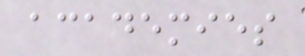academies
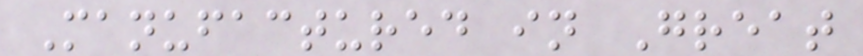Manufactured in Great
